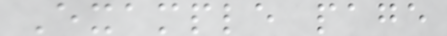Example page
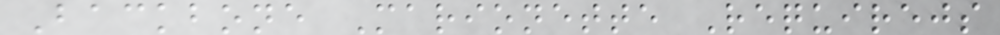Backbone Marionette Requirejs
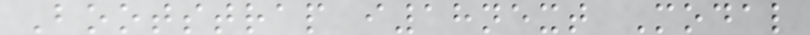Bootstrap i18next Modal
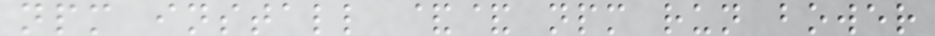npm install && npm run bower
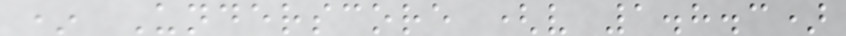* Underscore (v 1.8.3)
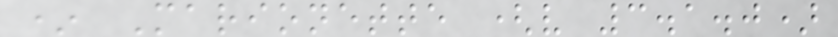* Marionette (v 3.1.0)
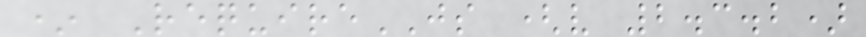* RequireJS (v 2.3.2)
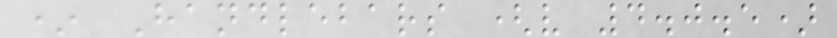* Handlebars (v 4.0.5)
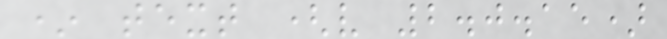* text (v 2.0.15)
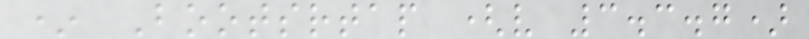* Bootsrtap (v 3.3.7)
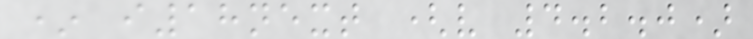* i18next (v 4.2.0)
